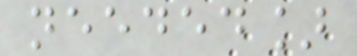needed]
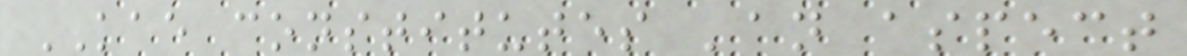KAE constitutes 'an aspect
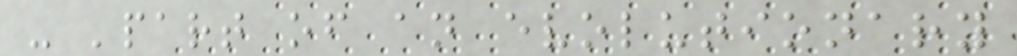- 'part of an evolutionary
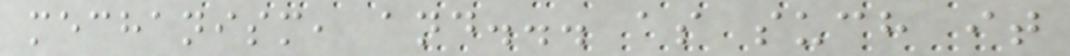mechanism, and... as such it
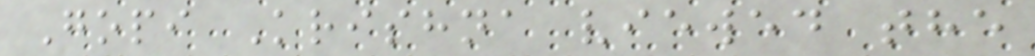Gopi Krishna viewed the
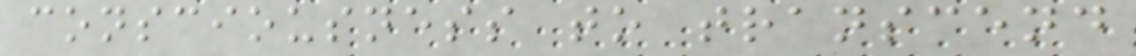consciousness to transcend
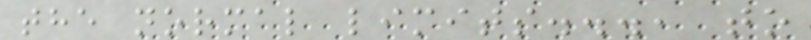the normal limits..., to
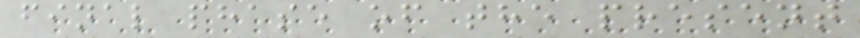final phase of the present
